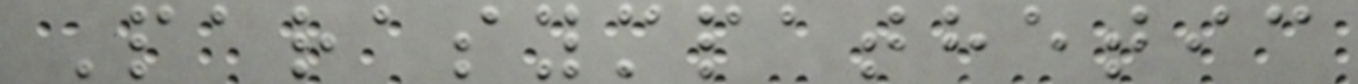Parasympathetic
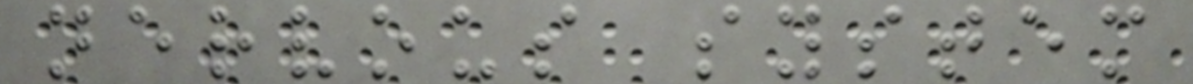nervous system
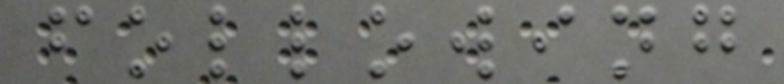following
